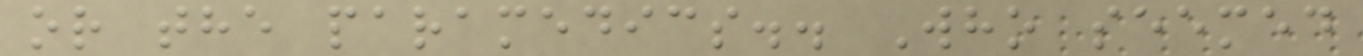or the paramedics.. Who seemed
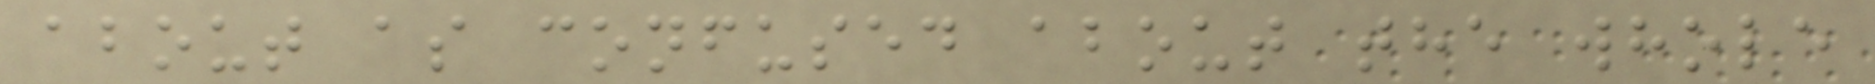about as confused about the whole
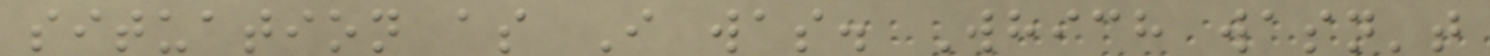situation as I was. Which wasn't
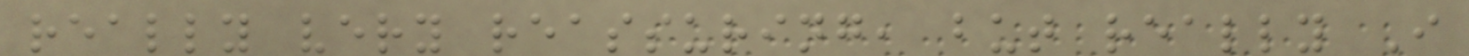really very reassuring, but really I
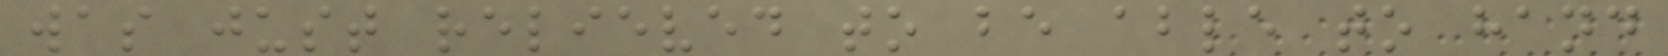was just relieved to be able to hand
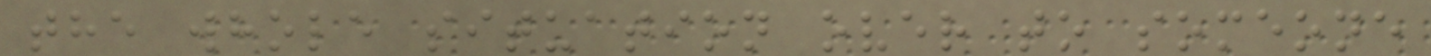the whole situation over to someone
